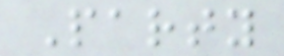Party
